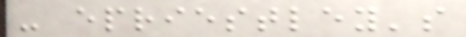- epriestley's
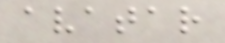avatar
